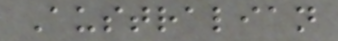Australian
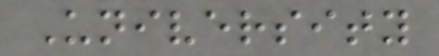University
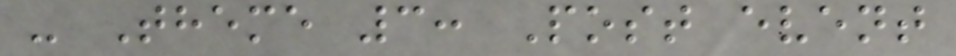- Theme 3: Post event
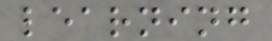learning
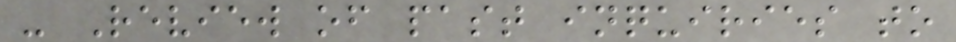- Review of past inquiries to
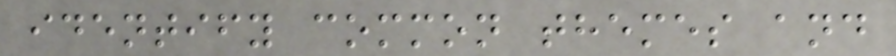identify common themes and
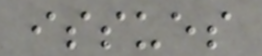issues
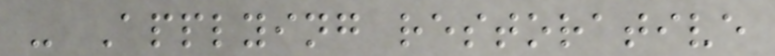- Applying restorative
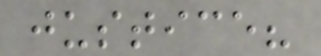justice?
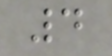4
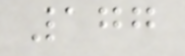177
